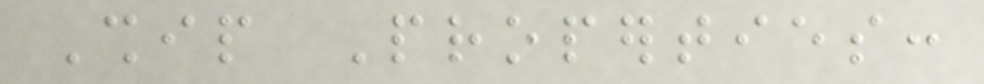Ship Properties:
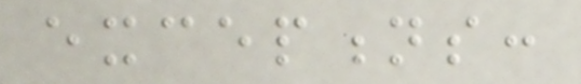exceptions:
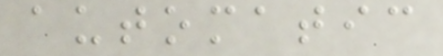automatic
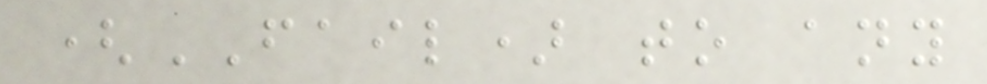(FAIL) to any
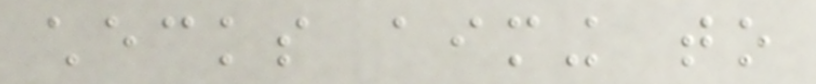checks aiming to
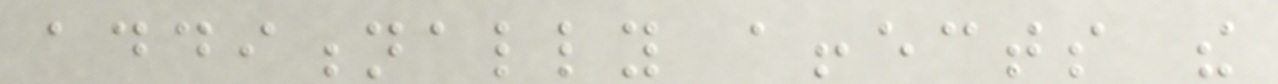additionally affects the
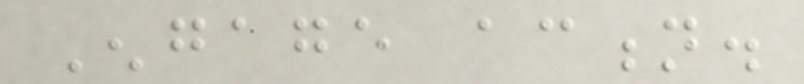Engage action.
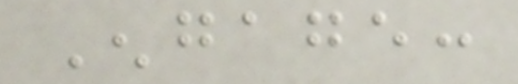Engage:
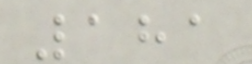181
